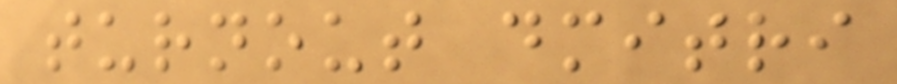turnout dmitri
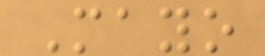Mayo
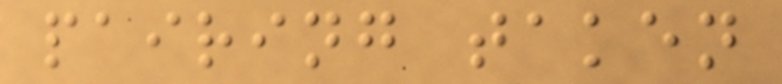pairing taken
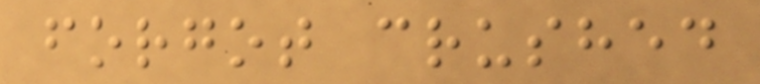forgot crushed
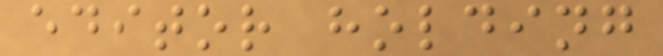editor holding
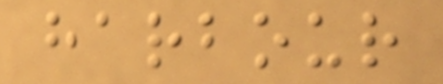harbour
